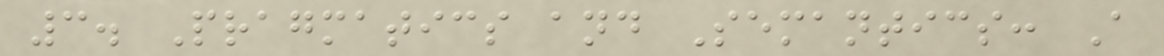3. Pragmatics and Semantics: A
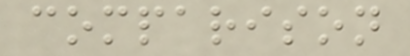comparison
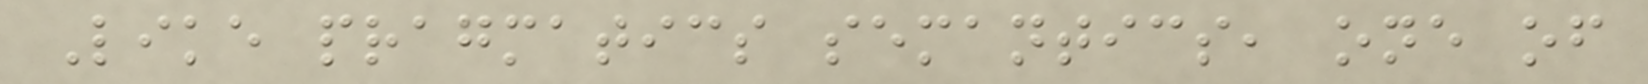Like pragmatics semantics, one of
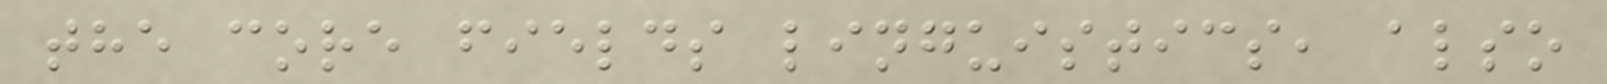the core fields linguistics, also
